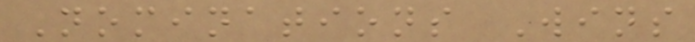Nominations Wins
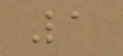1
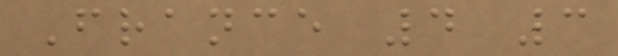France 4 3
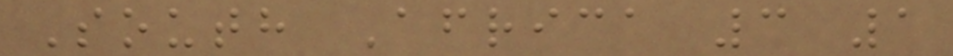South Africa 3 1
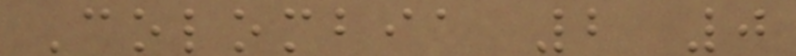Colombia 2 0
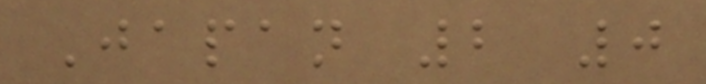Japan 2 0
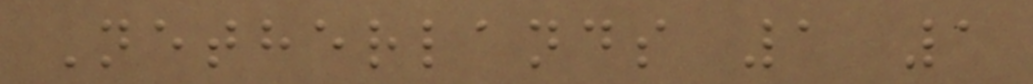Netherlands 1 1
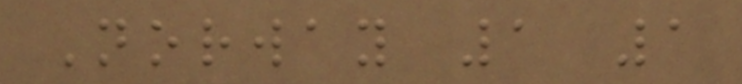Norway 1 1
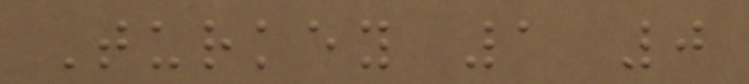Turkey 1 0
